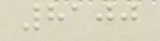8100
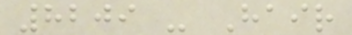8209 - Hair
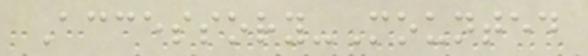Accessory-Mounted
